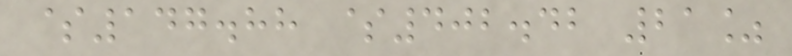$147.88 $402.42 21%
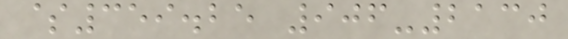$359.25 906-2130
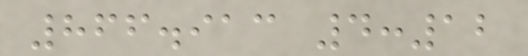866.913 4:12
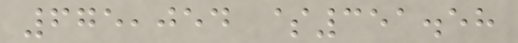675,054 $351.58
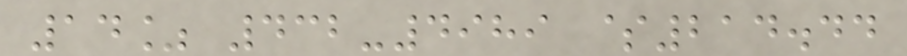14% 432-4989 $214.44
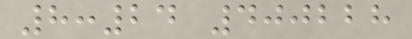8:24 400228
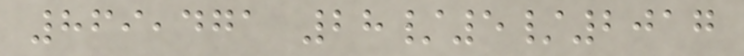869,471 28/5/2017
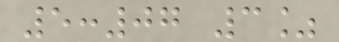5:07 3%
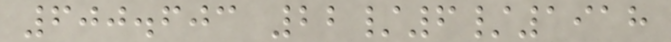600.603 22/6/1918
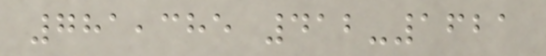781,385 412-1621
